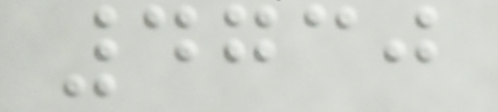4730
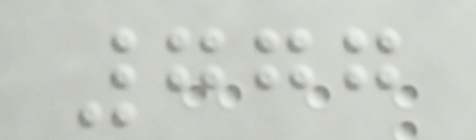777
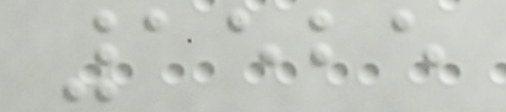1525
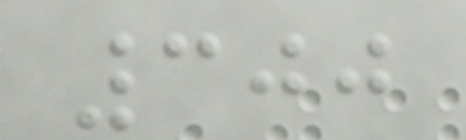300
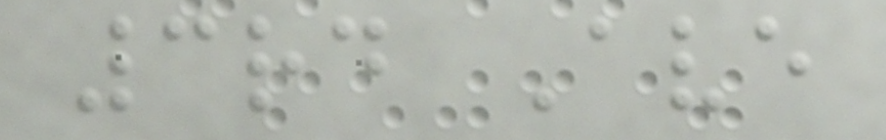3rd Ave
